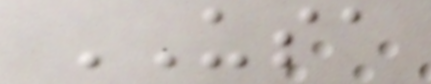USA
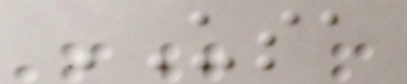USA
